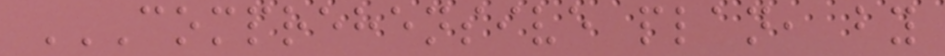COMPREHENSIVE PLAN, BY
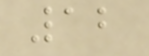12
